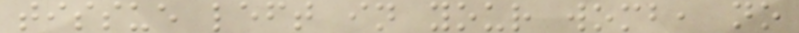tissue left in your womb, no
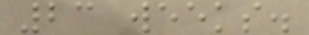23 weeks.
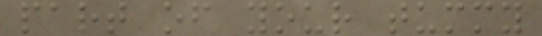part of your tummy
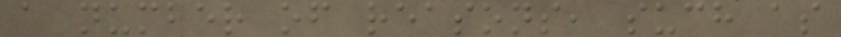a number of reasons, such as
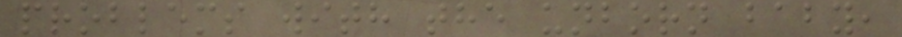problems with the unborn baby,
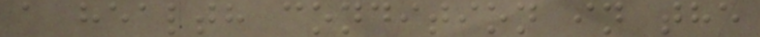a health condition in the
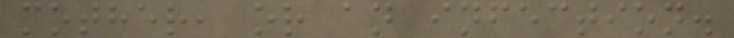mother, or an infection.
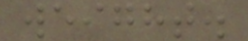weight.
